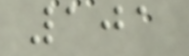101
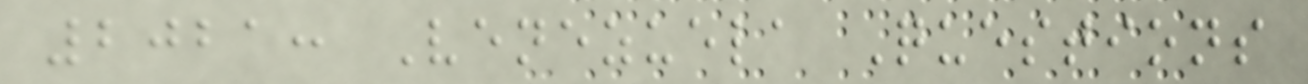2021: Venezuela Questions
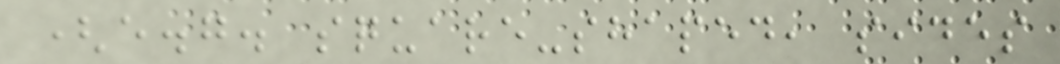(e.g. square-shaped, sides
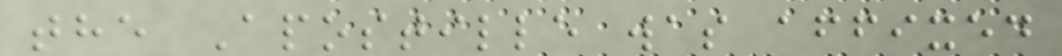the Apostille was affixed
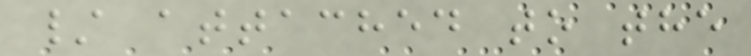/ attached to the
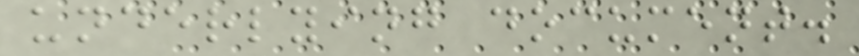underlying document.
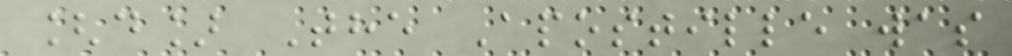[d] The Apostille was
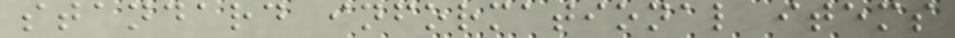standard informational items
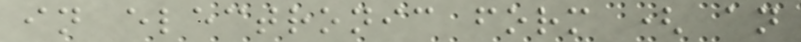in electronic form ( an
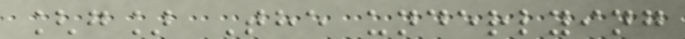[g] The underlying
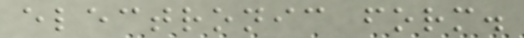electronic form.
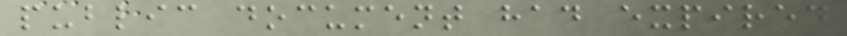public document had expired
